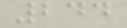244
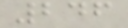246
